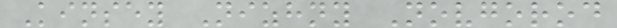Kinsey Nizhny Novgorod
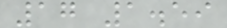17 1.59
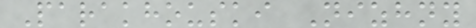Parakhouski Nizhny
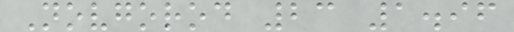Novgorod 23 1.96
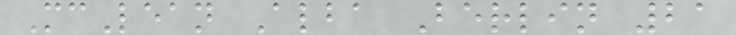McLean Alba Berlin 21
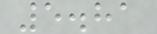5.81
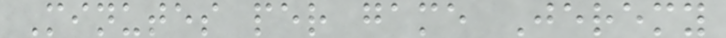Minutes per game Jeremy
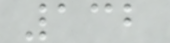132
